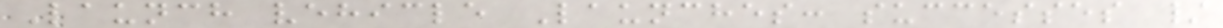Launch vehicle Launches: successes /
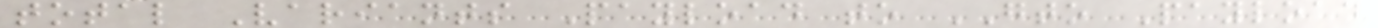total Variants Payload to GTO Payload
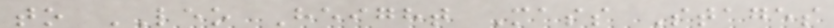to LEO Height Mass Stages
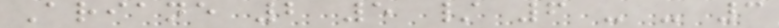Ariane 2 5 / 6 - - 3
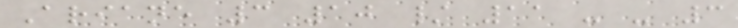Ariane 3 10 / 11 - - 3
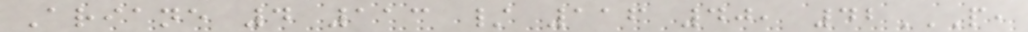Ariane 4 113 / 116 40, 42P,
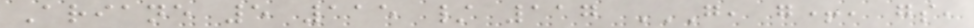Ariane 5 115 / 117 G, G+, GS,
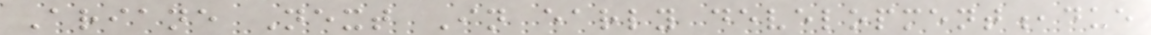Ariane Next In early development,due
